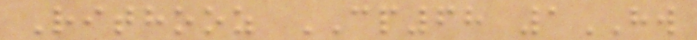Rithooz CP68 1HW
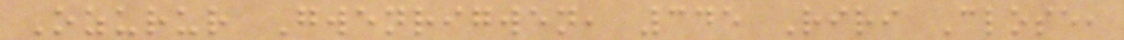Ozurur Gwenrigwen, 345 Riri Close,
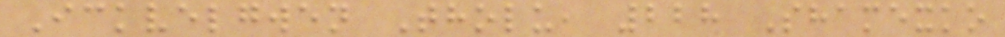Ickvelgwen Tholu, 228 Shamexko
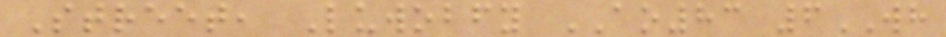Street, Luwobfy AO83 6WH
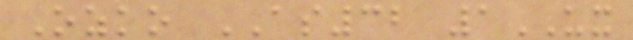Ozko AS32 1UX
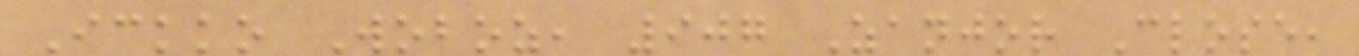Ickko Woboz, 907 Zanjor Close,
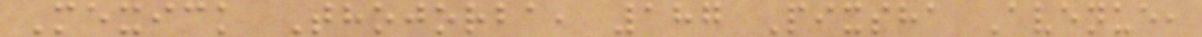Mexick Thojorba, 187 Pixsha Avenue,
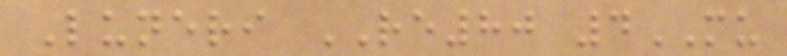Luneri RE80 4MU
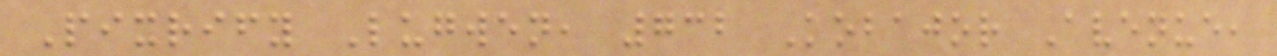Pixrify Lugwen, 732 Kobajor Avenue,
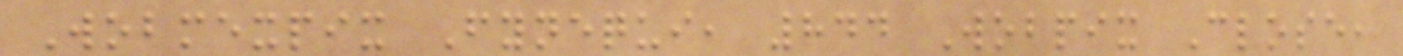Wobmexpix Fynequi, 844 Wobpix Close,
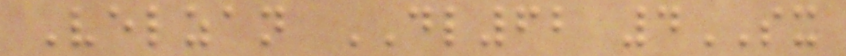Velzan DL62 4SX
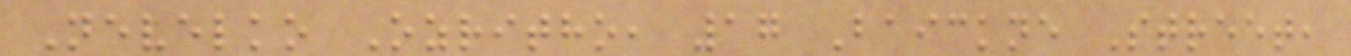Nevelko Ozritho, 17 Baickne Street,
